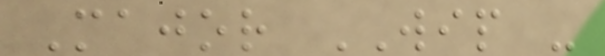Major WIP -
